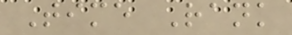Time Rank
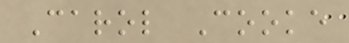Carol Cooke
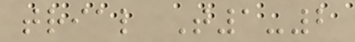trial T1-2
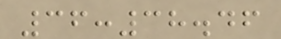36:38.46
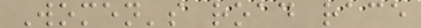Women's road race
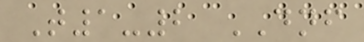T1-2 DNF
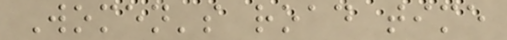Women's road time
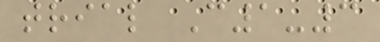trial C1-3
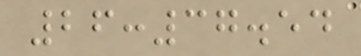26:37.54
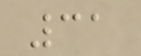31
